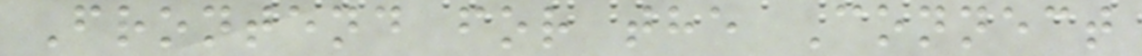Frontend for the Connect
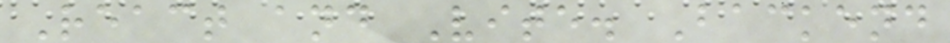React and Vite. Backend
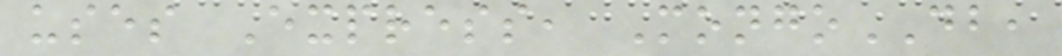uses Express, MongoDB,
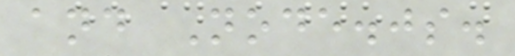and Node.js.
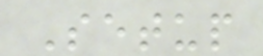Setup
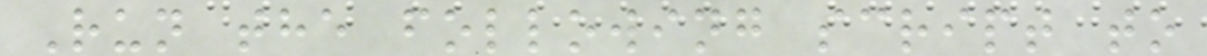Run the following script to
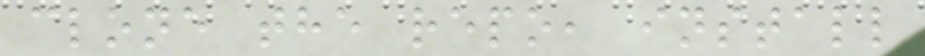clone the repo, install
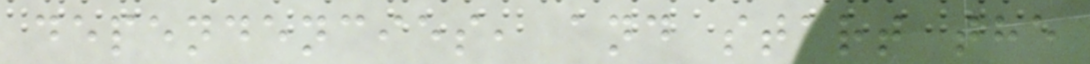dependencies, and start the
